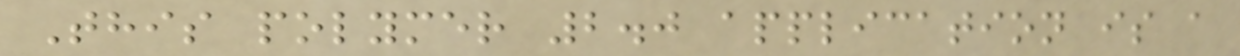This polymer 2.0 application is a
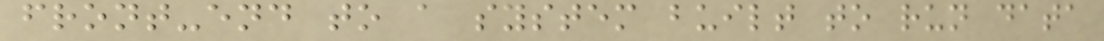front-end to a system built to run data
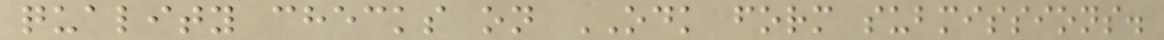quality checks on ODK form submissions.
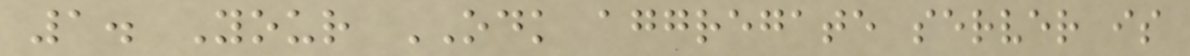1. Your ODK aggregate server is
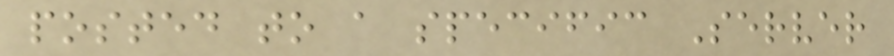posted to a specific Server
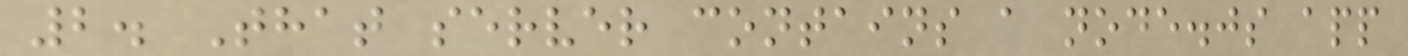2. That server contains a node.js app
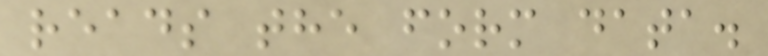reads the form data.
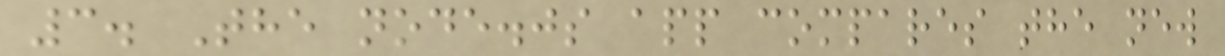3. The node.js app compares the new
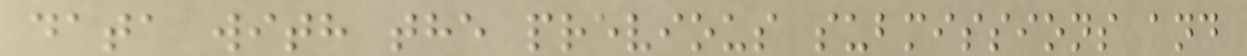data with the previous submissions and
